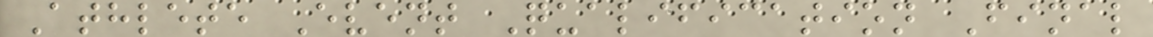Athlete Event Qualification Final
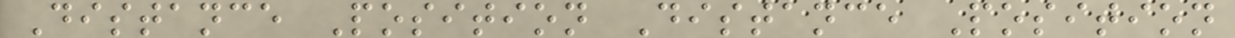Distance Position Distance Position
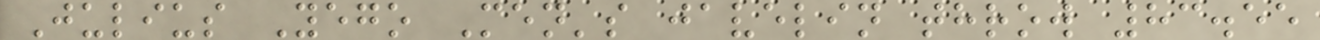Julius Yego Men's javelin throw 83.55
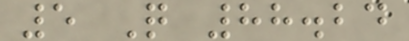5 Q 88.24
